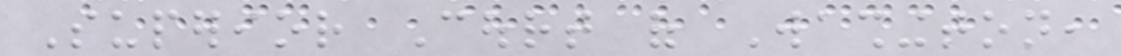Superior Court of Washington,
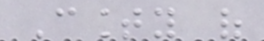County of
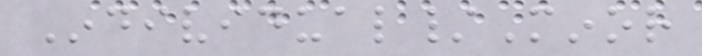Individual/Minor
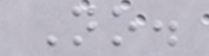No.
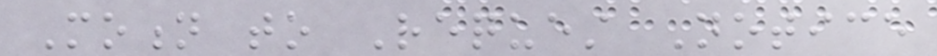Motion to Request Notice
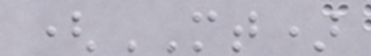(MT)
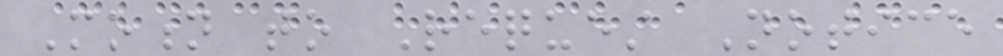Motion to Request Notice
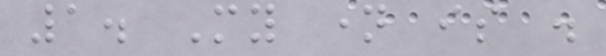1. My name is .
